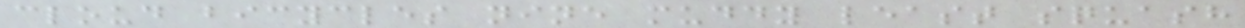cloud bicycles nine muddy least squash
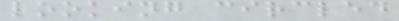looking circled
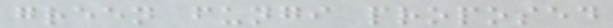green fungi proposed
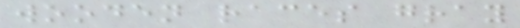wooden races gray
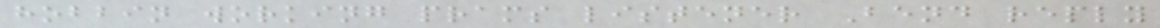hobbin working prams listener Bend reply
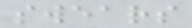swears
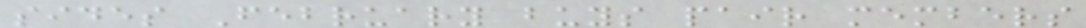sides February buys pair members
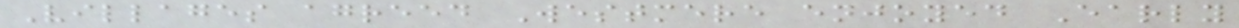Villages agreed Westmere enjoyed Early
